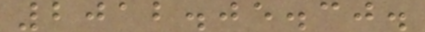2012.05.30.
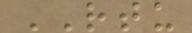RTU
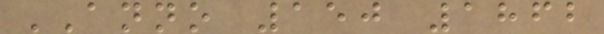ANNO 150 1862
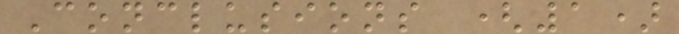Conclusions (1)
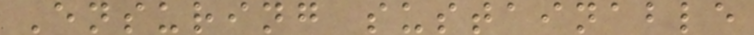Ensuring sustainable
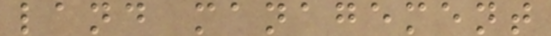land management
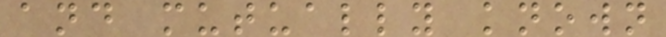and mutually known
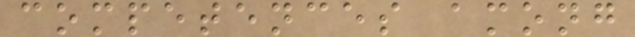competences among
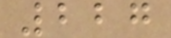227
